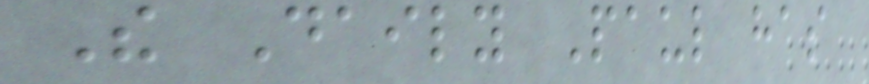The Daily Paul has
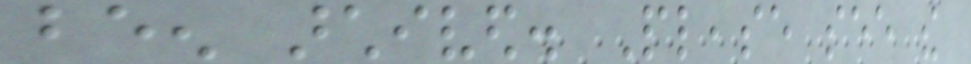been archived. Please see the
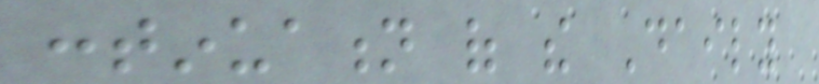continuation of the Daily
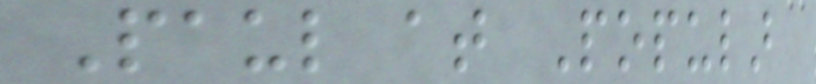Paul at Popular
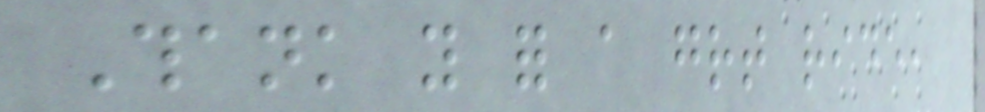Thank you for a great ride,
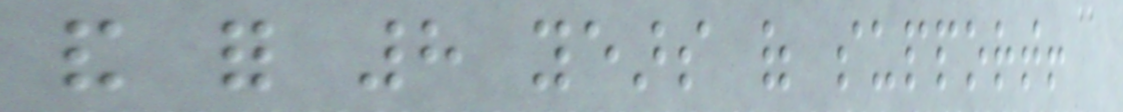and for 8 years of support!
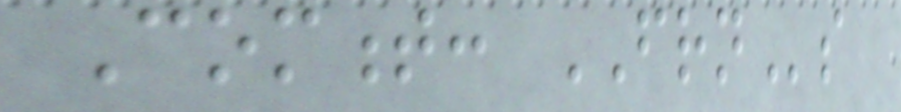Comment: FRNs
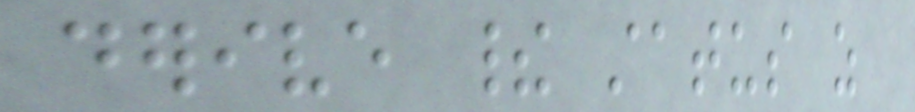derive their status as
